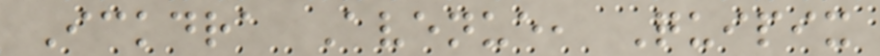Ickdra Avenue, Quipix
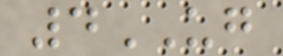4UG
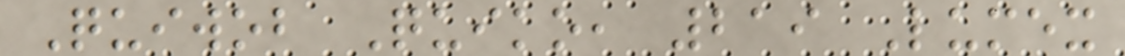Quiwob Quiko, 219 Lumex
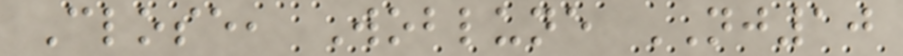Close, Woblune NJ10
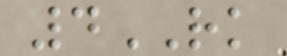4RK
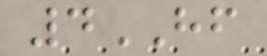4HF
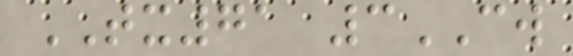TX71 3CW
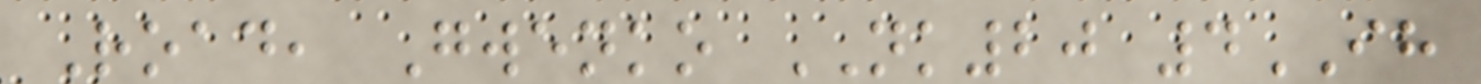Road, Gwenko NK20 4IH
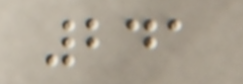241
